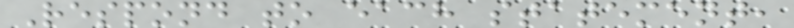Respond to each statement,
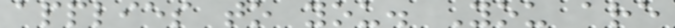applies to you. You are
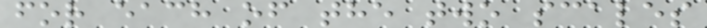for each of the two scales
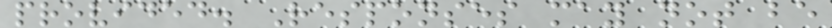provided. Responses may not be
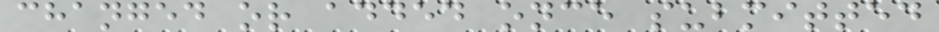changed or added once submitted
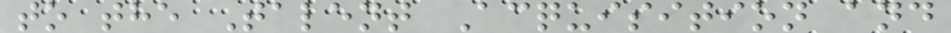to the Talent Acquisition and
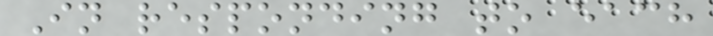In responding to each
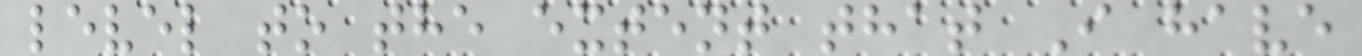level to the extent that I have
